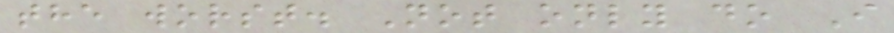the worst. Not only do I
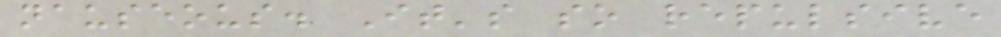nauseous. It's so repulsive
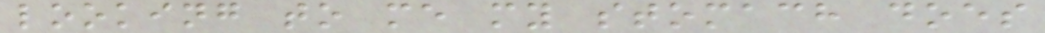looking to me my stomach does
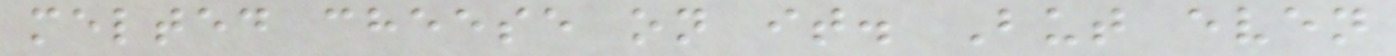melted cheese on it. But even
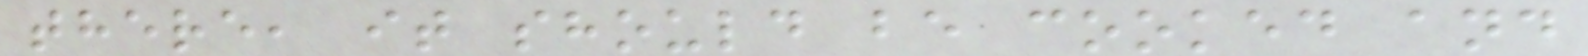there, it should be cooked and
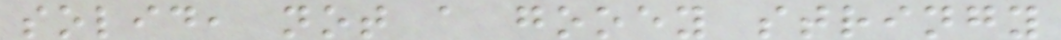solid, not a gooey stringy
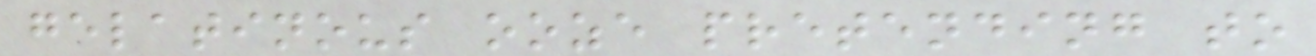gelatinous ooze pretending to
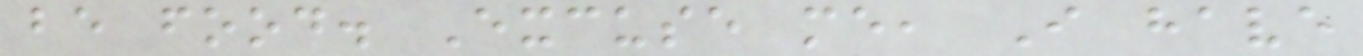be food. Excuse me, I have
